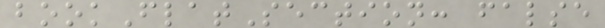bookFlatSection: false
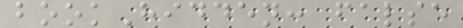bookHidden: false
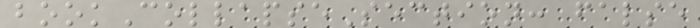bookCollapseSection: false
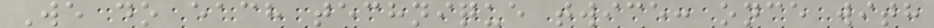We do each technique twice: once with
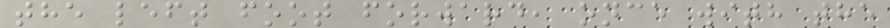the left foot forward, once with the
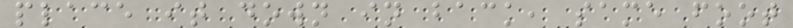place it down in back, same foot
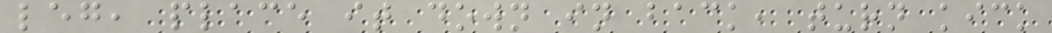leg, place it down in back, turn kick
